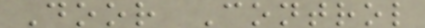Door Control
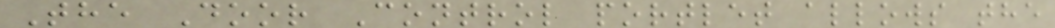The Door Control portlet allows the
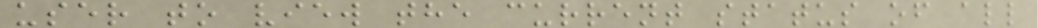user to view the current status of all
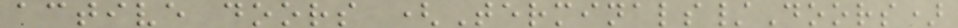active doors (Terminals/Doors)
